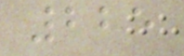225
